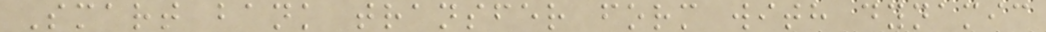Smart bank transfer form with dynamic
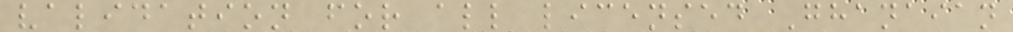validation for all licensed Ghanaian
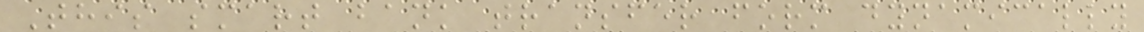This smart bank transfer form dynamically
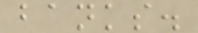banks.
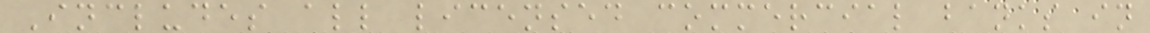Includes all licensed commercial banks in
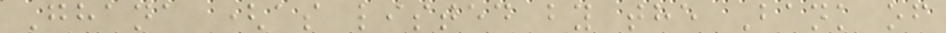Ghana (as listed by the Bank of
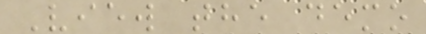View the demo
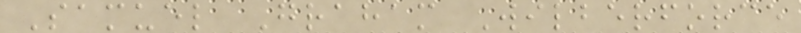Samuel Graham Wilberforce
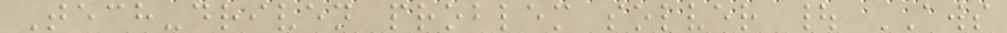Tech-driven problem solver | AWS
